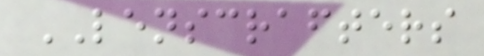LENSCRAFTERS
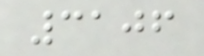3106
